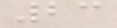23
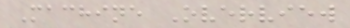Machine Overview
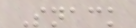Snack
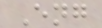Eng
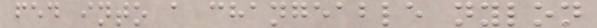fed into a changeable nylon
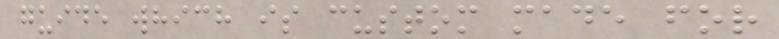guide which is custom made for
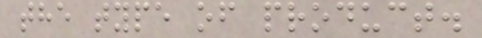the type of product.
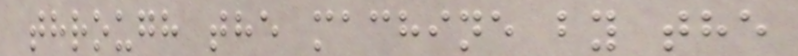through the machine by the
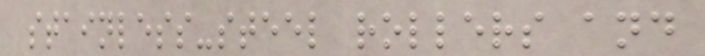stainless-steel rollers and
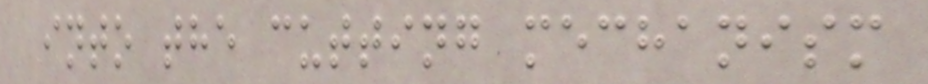into the cutting mechanism
